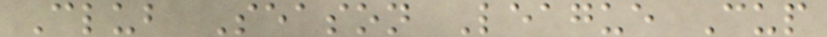Club Season League Cup
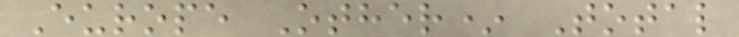Europe Other* Total
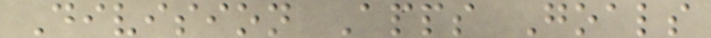Division Apps Goals
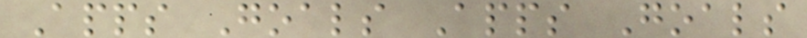Apps Goals Apps Goals
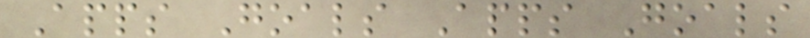Apps Goals Apps Goals
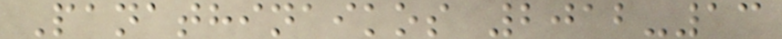Panathinaikos 2012-13
